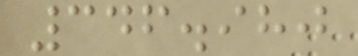346.980
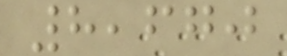8,670
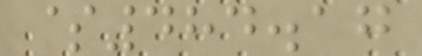$484.17
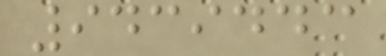9439443
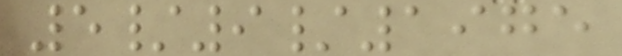5/9/1975
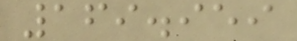169.959
